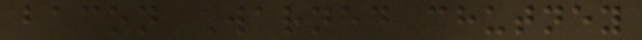bacon Warned chutney
